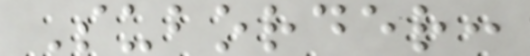Suborder:
